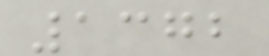1372
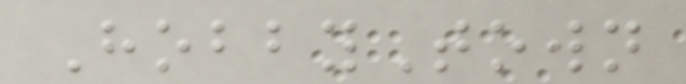HobbyTown
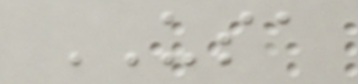USA
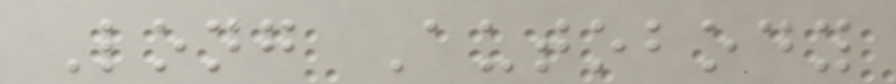Long Autobody
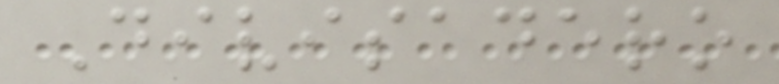Divisadero
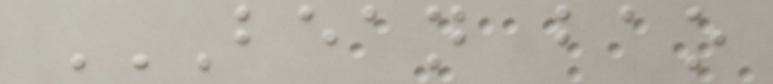BEAN BAO
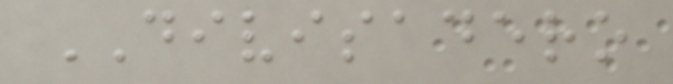DIVISADERO
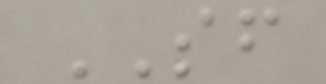SF
